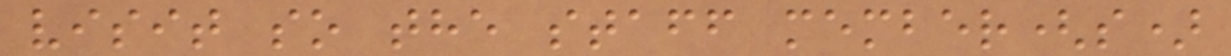visit so the staff member(s)
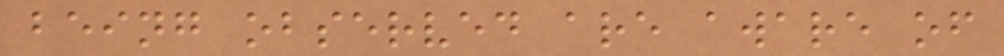being observed are aware of
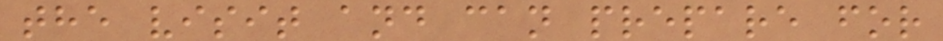the visit and can prepare for
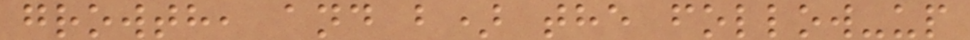growth, and b) the follow-up
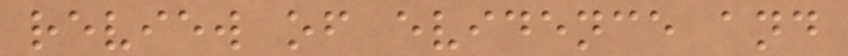review of evidence and
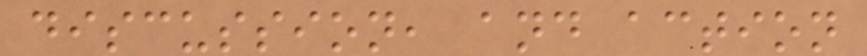discussion, and action
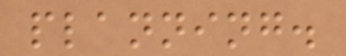planning.
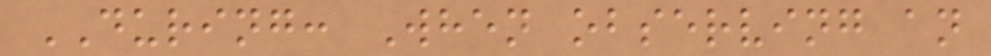DURING: When observing an
